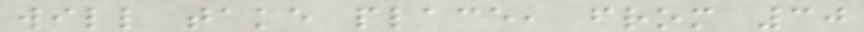will take place, from 30
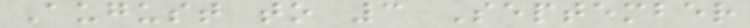August to 3 September
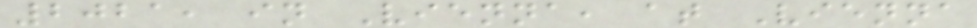2021, in Vienna, at Vienna
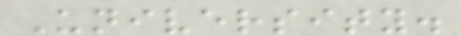University.
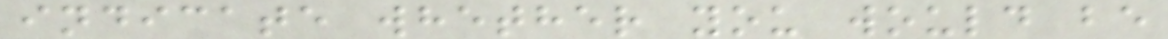indicate whether you would be
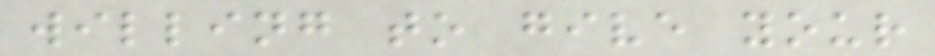willing to give your
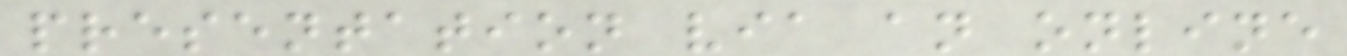presentation via an online
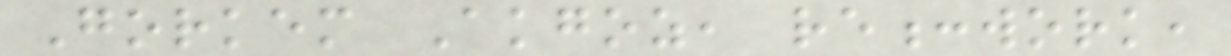Gorkem Akgoz, re:work,
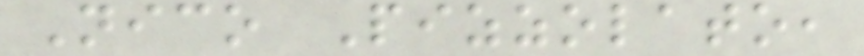Nico Pizzolato,
